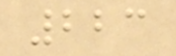223
